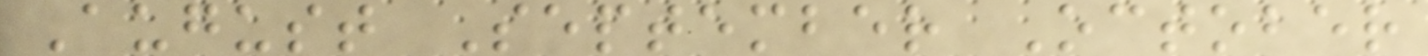August September October
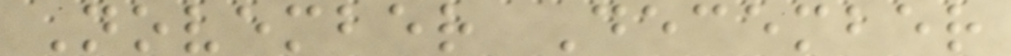November December
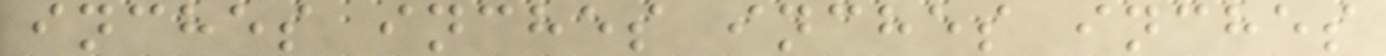inches inches inches inches
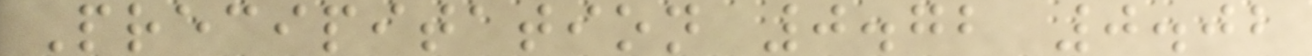Precipitation 0.72 0.02
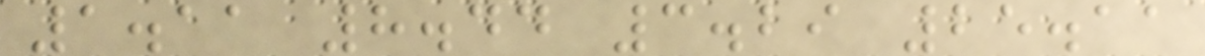1.11 8.44 3.29 25.11
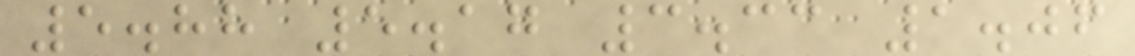5.88 5.17 3.33 1.06
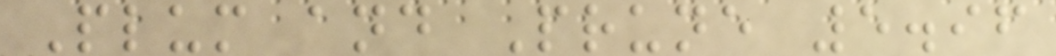Plum and Prune 5.96
